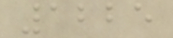1225
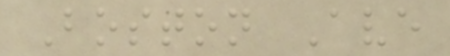Boston Ave
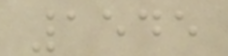1545
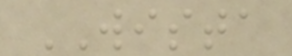WISTA
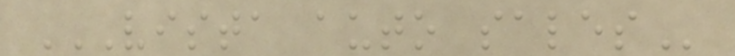VISTA AUTO SALES
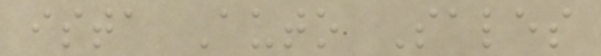ista Auto Sales
